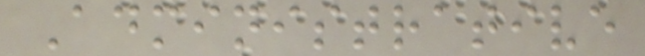Administrative
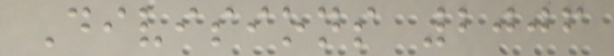Divisions 2006
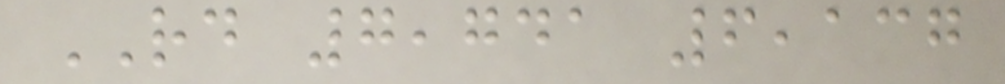RD 7,741 6,137
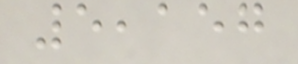5,157
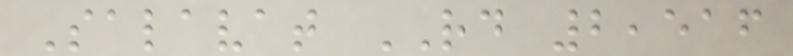Salavat RD 2,516
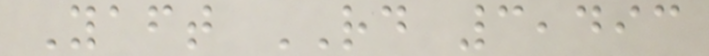Yaft RD 3,493
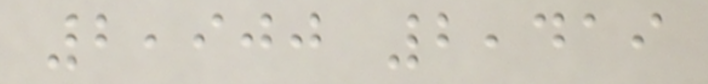2,900 2,419
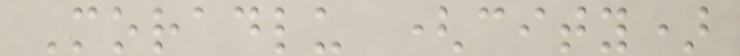Moradlu (city)
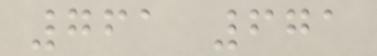761 671
